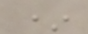*
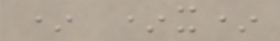* *x*
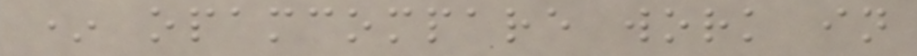* opamcompare work in
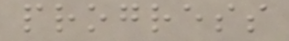progress
